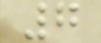7
